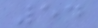54
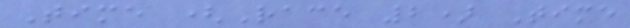Time (Race 2) Time
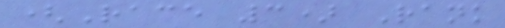(Race 3) Rank
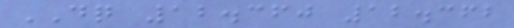DQ 12.360 12.362
